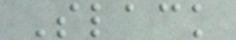Slack
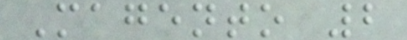Magento 2
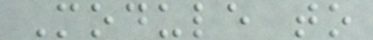Module to
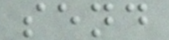send
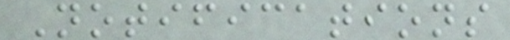Notifications
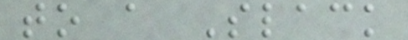to a Slack
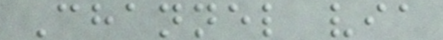Channel via
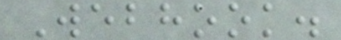Webhook.
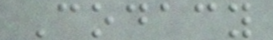Codacy
